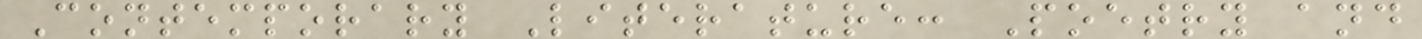Contemporary Literature: Poetry and
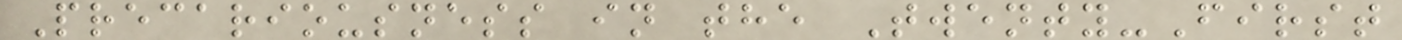Precariousness in the Twenty-First
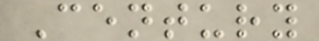Century
